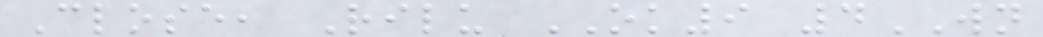Close, Rilu OK9 4WN
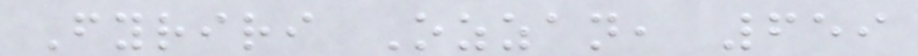Fyriri Ozzan, 659
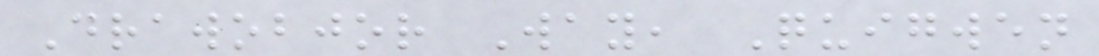Drawobjor Way, Quigwen
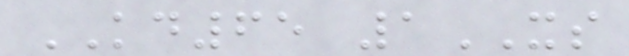KD65 1XS
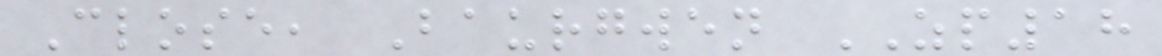Close, Baurgwen ZP18
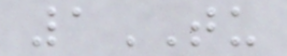1TU
